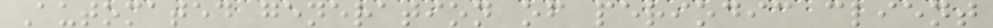Automated generation of periodic client
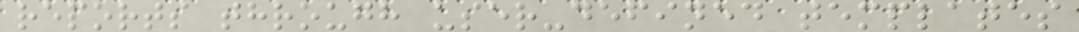reports through user-defined templates
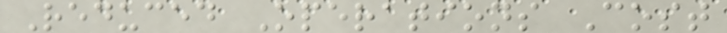Reduced Operations Cost
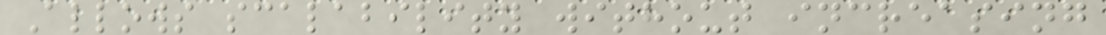Allows scalability without increasing
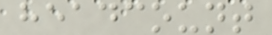headcount
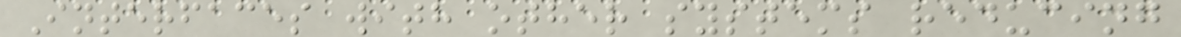Interfaces with other systems reducing
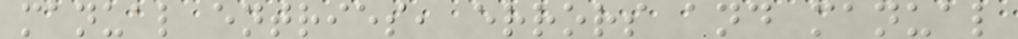manual entries, errors and manual
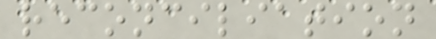reconciliation
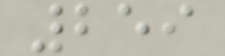259
